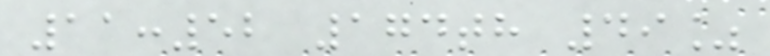11:52 174th 49%
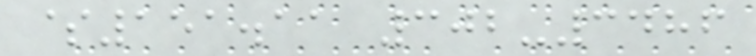$151.11 302-3486
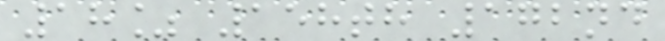18% 158th 172nd
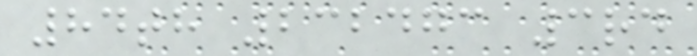84th 232473 3rd
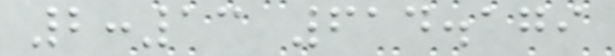2:13 614.179
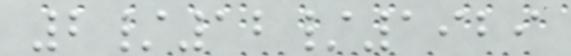2/12/1929
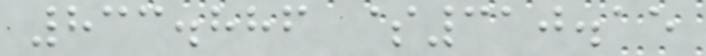833.886 $310.15
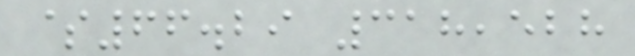$66.29 318,528
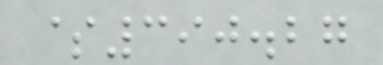$390.27
